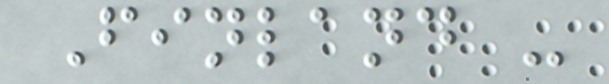Finland -
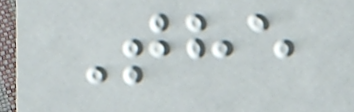The
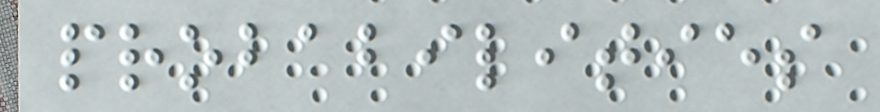probabilities
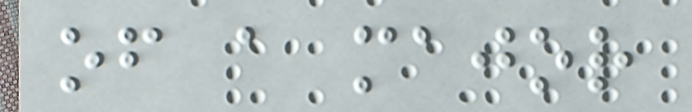of a major
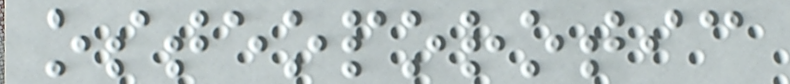osteoporotic
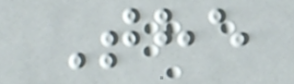The
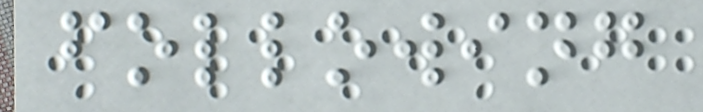following
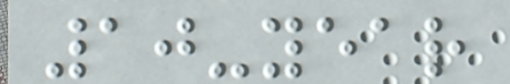10-year
